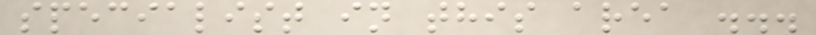specialist in this area ...
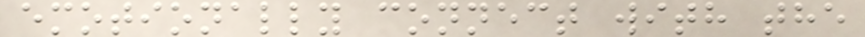emotionally connect with the
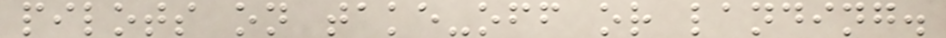pilots on take-off or landing.
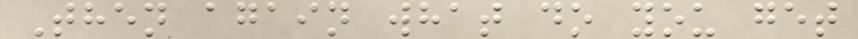Then again what do you get
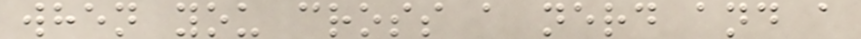when you cross a nerd and a
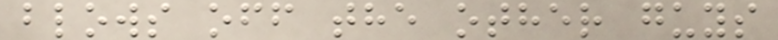blows off the other guys
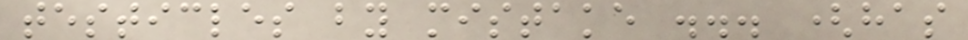testicles by mistake ... (has
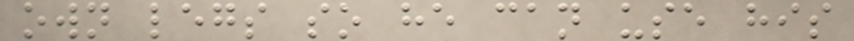own legs so he can use his
